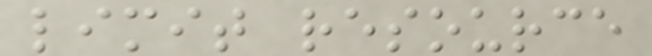limit resource
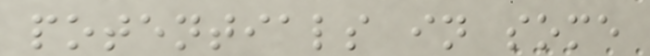potentials in some
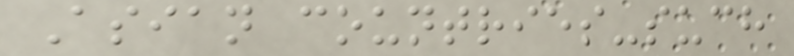Asian countries-such
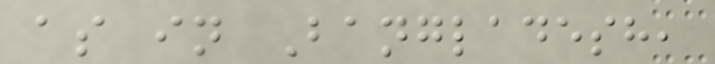as in Bangladesh,
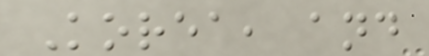Korea, and
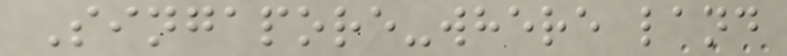Singapore-where land
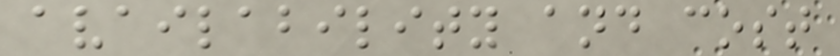availability and cost
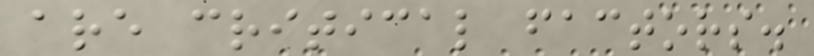are critical factors.
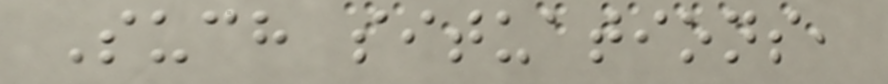Such situations,
